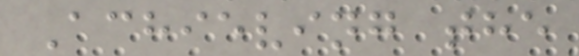Achieving the
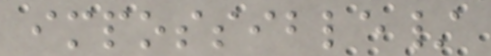impossible/
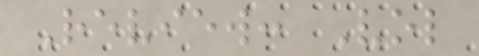Review: Vol
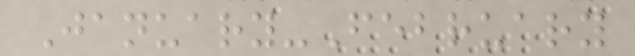January-February
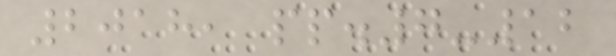2018, pp.7-12
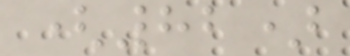(82)
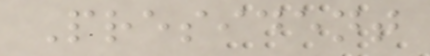President
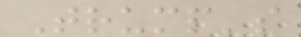Trump's
